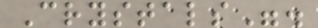Crystals".
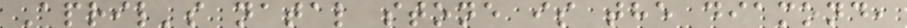April's natal stone is the diamond,
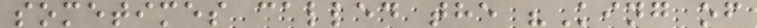sometimes called the "King of
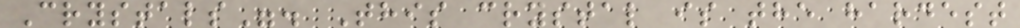Crystals". This crystal is the hardest
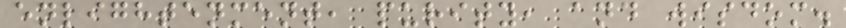enlightenment, purity, and wisdom.
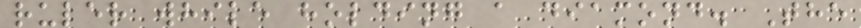ruler while holding a diamond. The
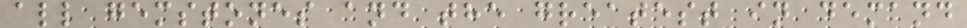all gemstones and the greatest in demand
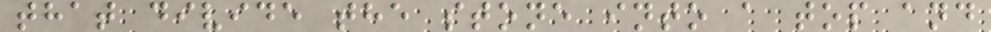that divide the stone into a top and
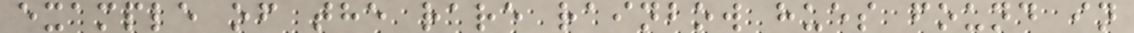example of the rare rainbow hues found in
